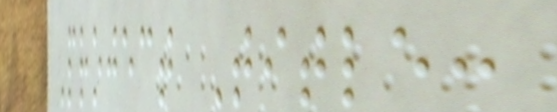Project Title:
